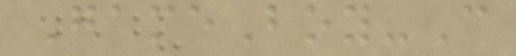GameBoy-C
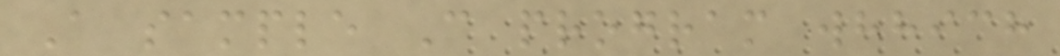A sample C program whhich
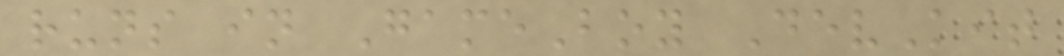runs in GameBoy DevKit
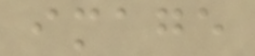image
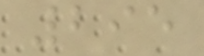295
